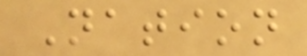Nation
